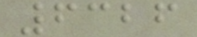6326
